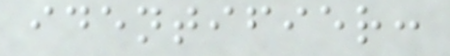identifier:
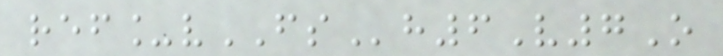ref_vFSh6V7O
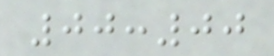00:00
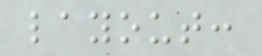layout:
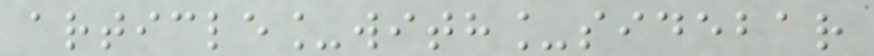article_with_sidebar
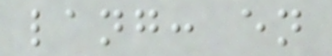lang: en
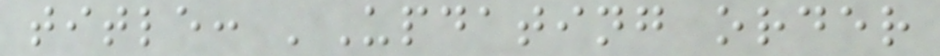title: 'Updating order
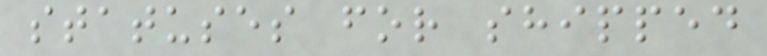statuses for shipped
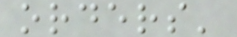orders'
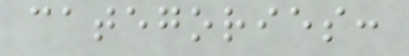categories:
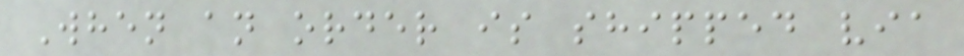When an order is shipped via
